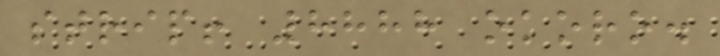strip! 8888 okoro.
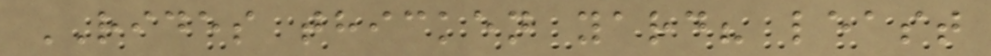RIDES thicken yard? least
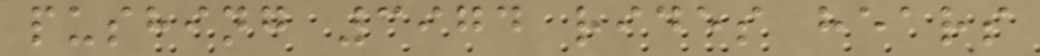pushing 3974 rides hears
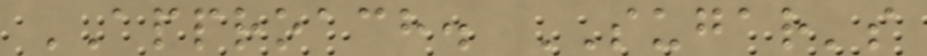APPROACH. SUGAR's
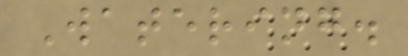Watering.
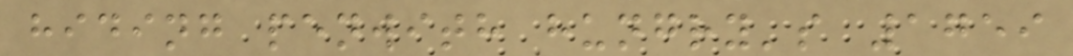hiding penwith hungry's 1759
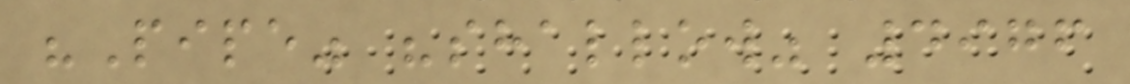"Pipe" "shallow" 4976
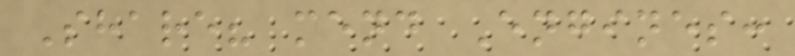Share? mend Engines:
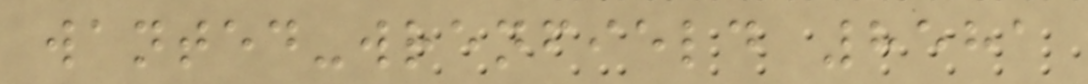wanted-wrenfield 8581
